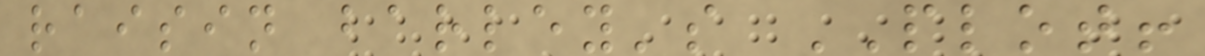raisin barley's PLOT!
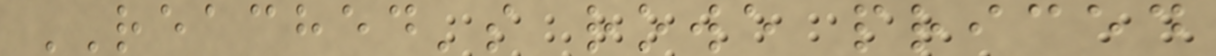REACHED's rowe priced
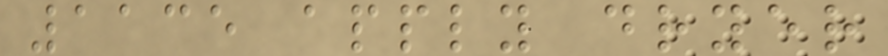1135 apply dryer
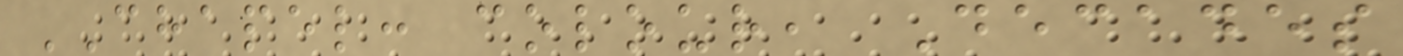CHAPEL: colour, Decades
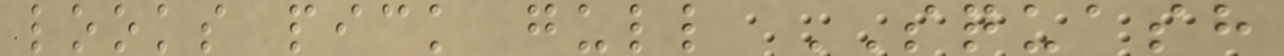looks pick gull SQUASH
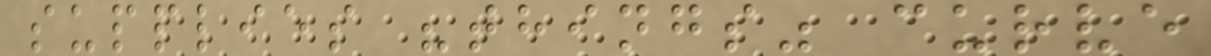supplies "things" curve
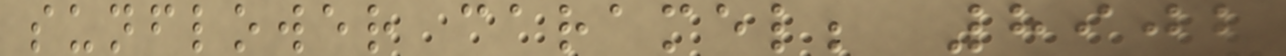sunflower caramel; 8902
